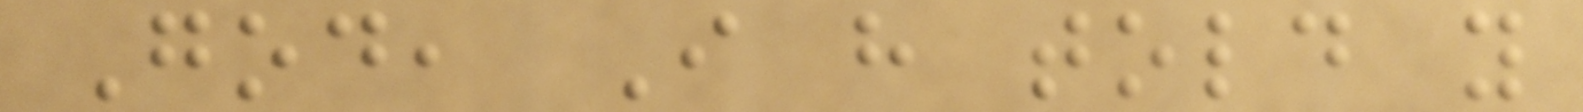God, I have told you
